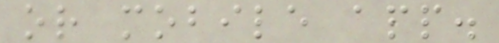or mobile app.
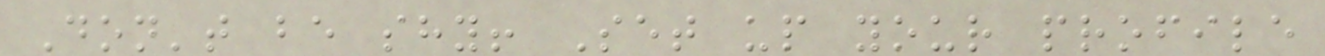Don't be shy! Set up your profile
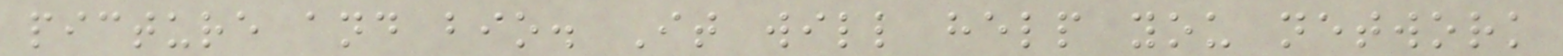picture and bio. It will help you network
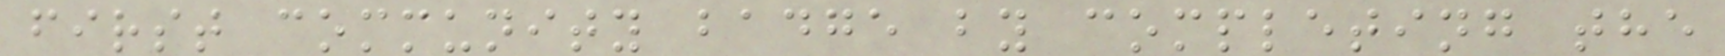first community badge by completing the
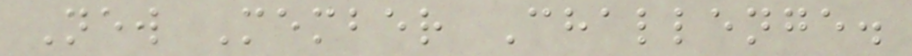New Member Challenge.
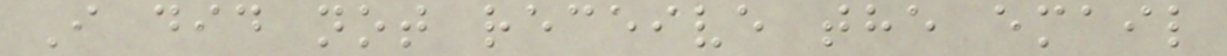I did not receive the email
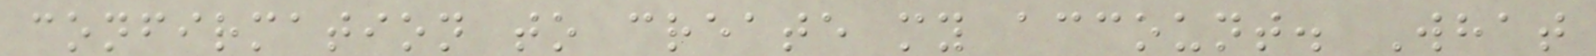confirmation to create my account. What
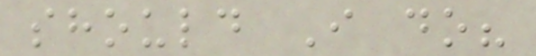should I do?
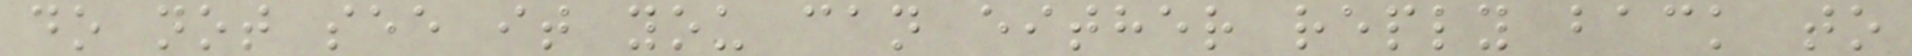do not see it you can either reply back to
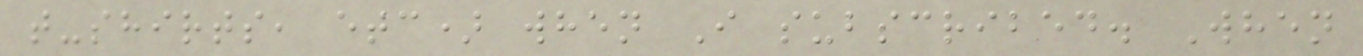t-shirts, etc) when I subscribed. When
